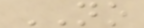NO
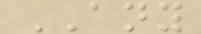ANY
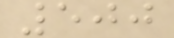500
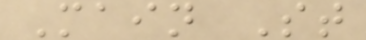Main St
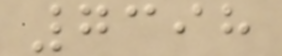7398
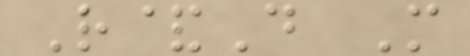R&D M
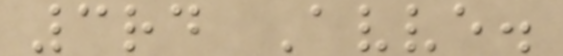3rd Avve.
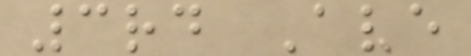3rd Ave
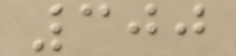300
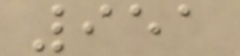951
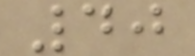40
